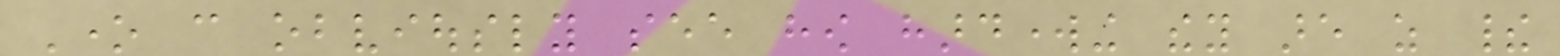One can obviously see how hardworking they are as their
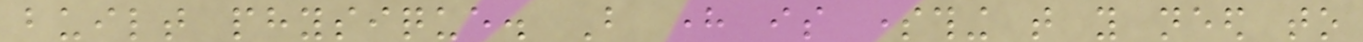built physique. But here is something that you need to
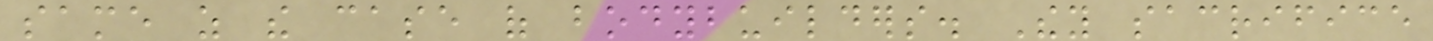same as the case of bodybuilders. They sacrifice
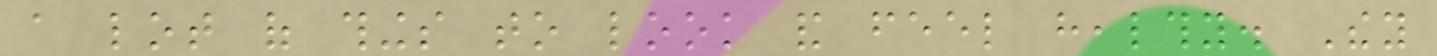a lot of things to look and feel healthy. They
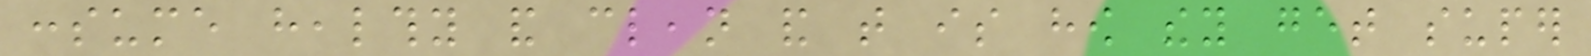consume healthy and clean and that is how they get super
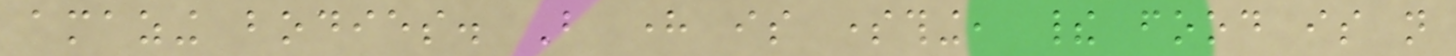amazing bodies. But here is something, their food is not
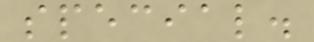special.
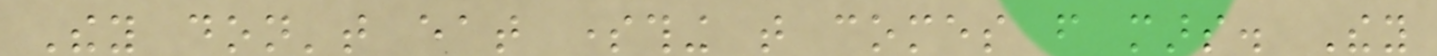They don't eat something that comes from mars. They
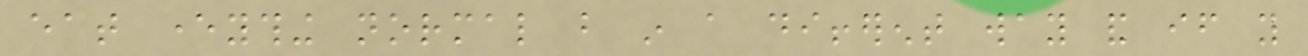eat everything normal but in a different way and if you
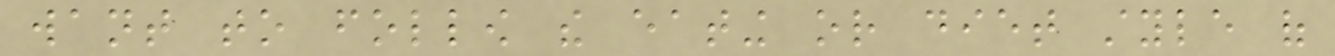want to follow the eating or diet style of
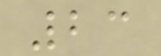23
